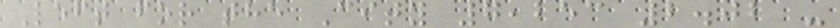Left for the City 7,253 2.02 -
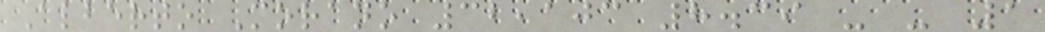Alberto Morano 32,103 8.39 - - 1
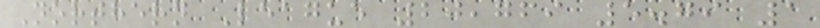Northern League 20,769 5.79 1
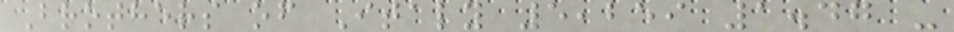Brothers of Italy 5,259 1.47 -
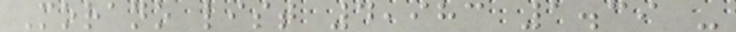Morano list 4,983 1.39 -
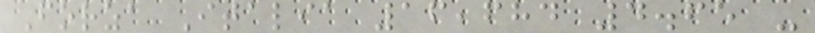Forza Italia 16,684 4.65 -
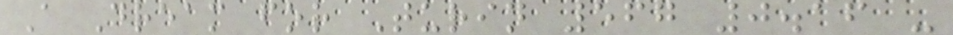A Dream for Turin 567 0.16 -
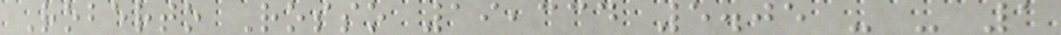Roberto Rosso 19,334 5.05 - - 1
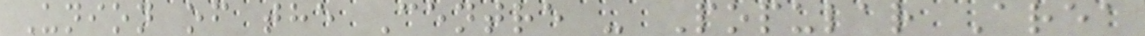Union of the Centre - Popular Area
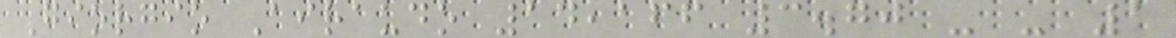Giorgio Airaudo 14,166 3.70 - - 1
